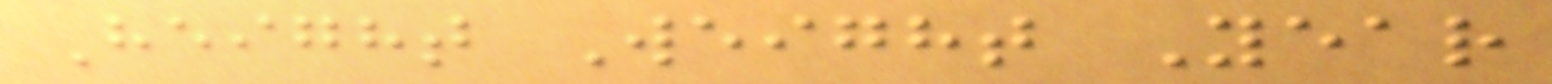Height Weight Year
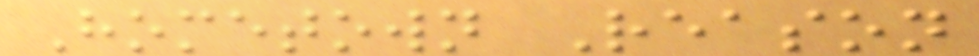Hometown Reason
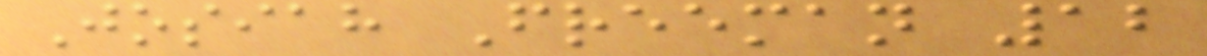Josiah Freeman 12
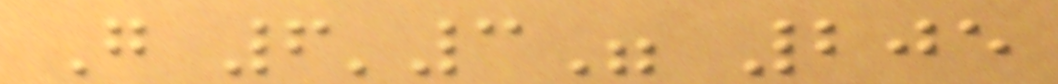G 6'3" 205
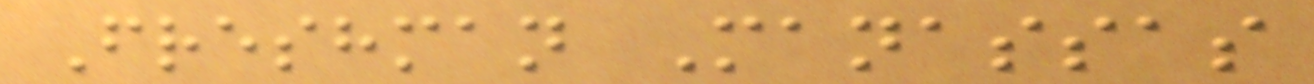Freshman Manassas
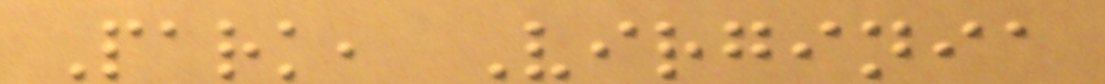Park, Virginia
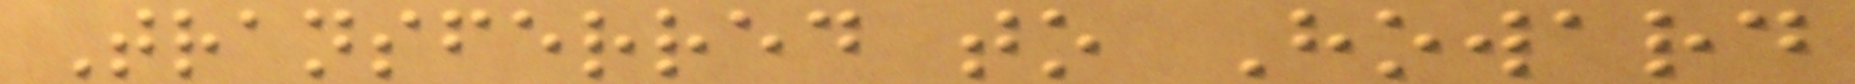Transferred to Howard
